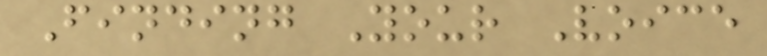Finding Your Voice
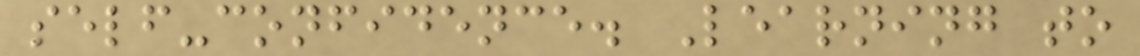self-confidence. Learning to
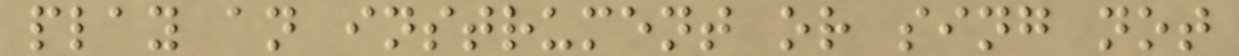play an instrument or sing not
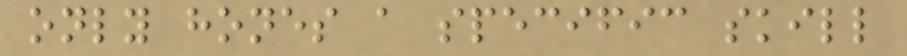only hones a specific skill
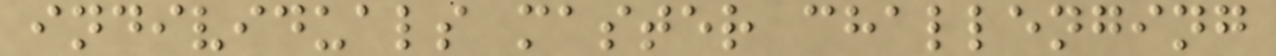individuals master challenging
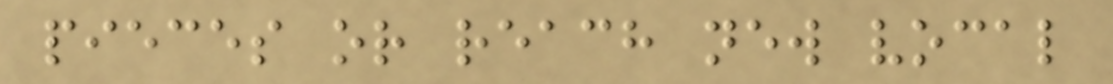pieces or reach new vocal
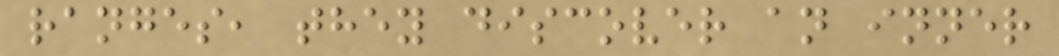ranges, they discover an inner
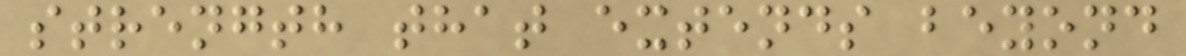strength that extends beyond
